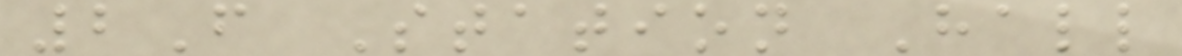2F Station Hall
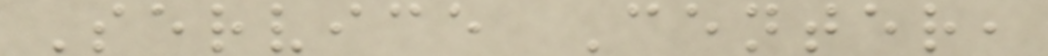Service Center,
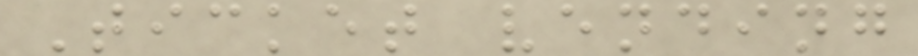Ticket vending
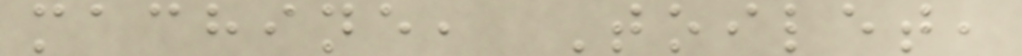machine, Toilet,
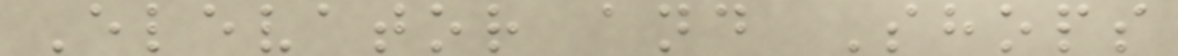Elevator and Shops
